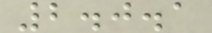2.0.1
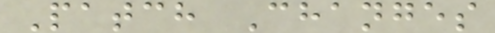Patch Changes
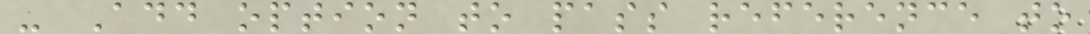- Add option to pass reference to
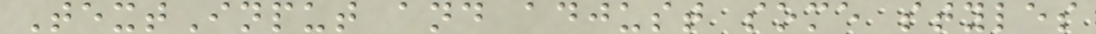TextInput and adjust some styles
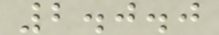2.0.0
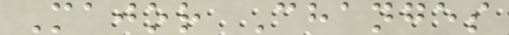Major Changes
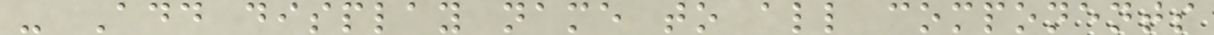- Add display name to all components
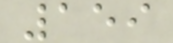159
